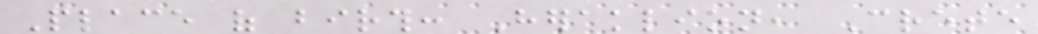Place of birth: Heraklion, Crete
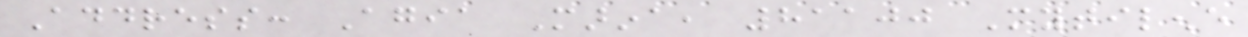Address: Agia Marina, 81100 Mytilene
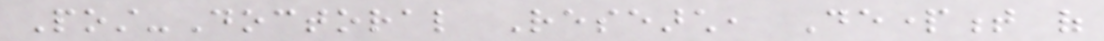Post-Doctoral Research, Department of
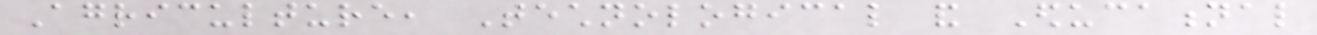Agriculture, Technological and Educational
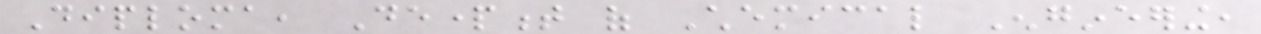Diploma, Department of Chemical Engineering,
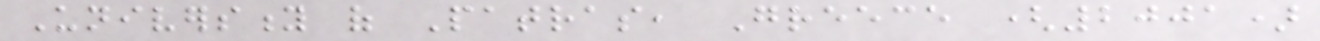University of Patras, Greece (2001)
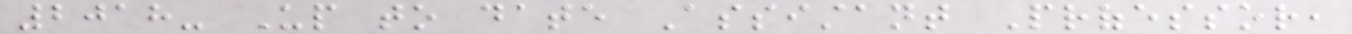2018- Up to date Assistant Professor,
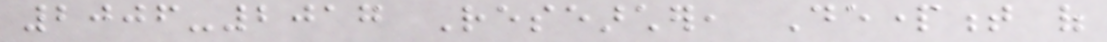2006-2017 Researcher, Department of
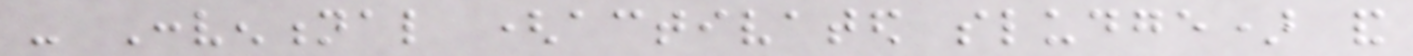- Conventional (activated sludge) and
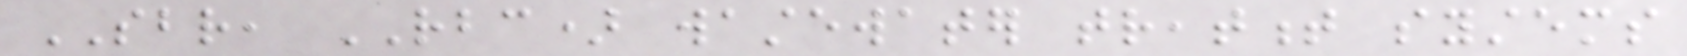SBR, RBC) wastewater treatment systems
